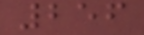256
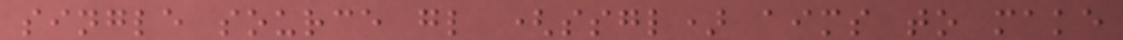single source gl (ssgl) aims to make
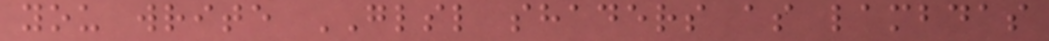you write GLSL shaders as lambdas
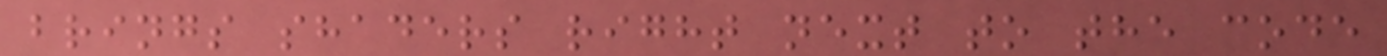brings shaders right next to the code
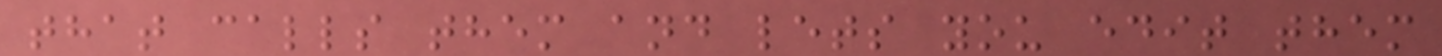that calls them and lets you edit them
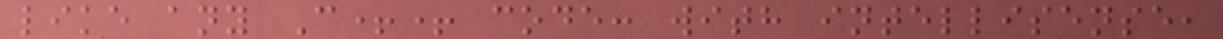like any C++ code: with intellisense,
